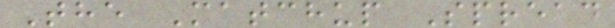The Matchup Spread
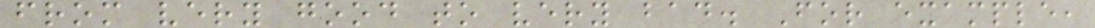from very good to very bad. For example,
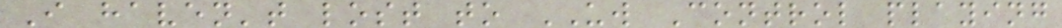I haven't lost to UW Control playing
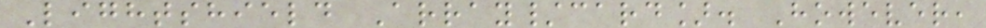Lightshield Array/card]. However,
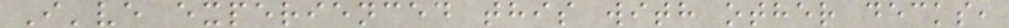I've experienced this with other decks,
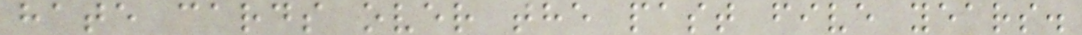hate cards over the past five years.
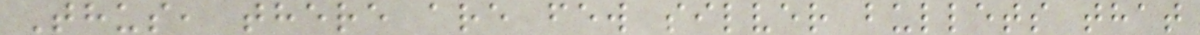Thus, there are few silver bullets that
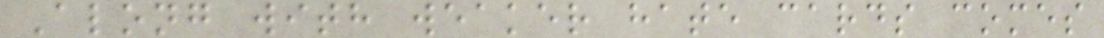Along with weaker hate cards comes
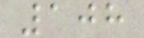108
